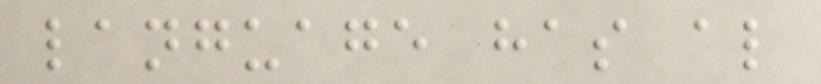language has also
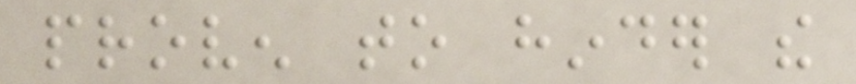proven to hinder the
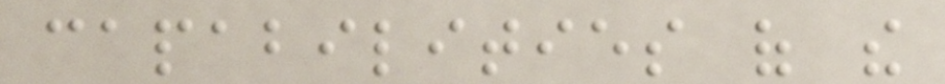capabilities of the
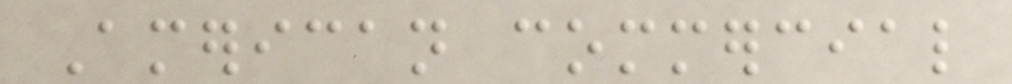American commercial
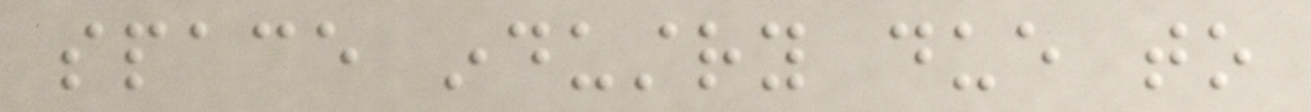space industry due to
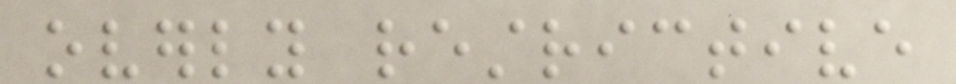overly restrictive
